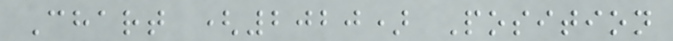Chart (2020) Position
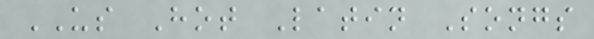US Hot Latin Songs
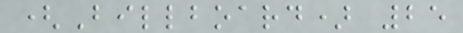(Billboard) 25
